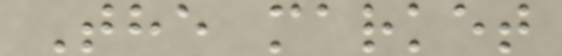The market
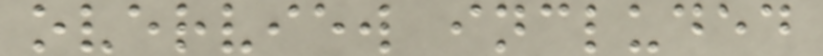overview included
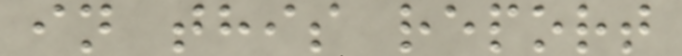in this report
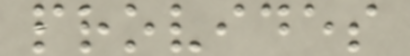provides
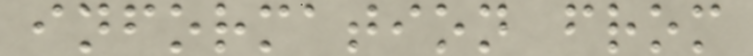information from
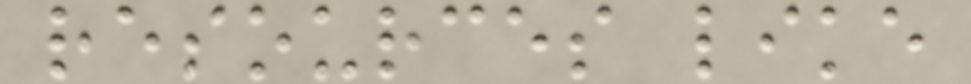resources like
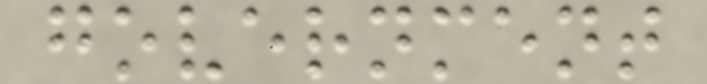government
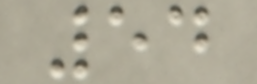54
